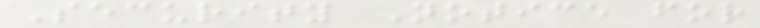Security Notice for
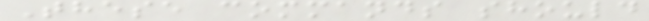These commands should
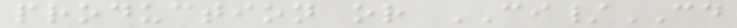production or CI/CD
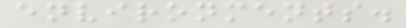environments.
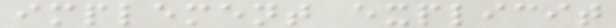implement explicit
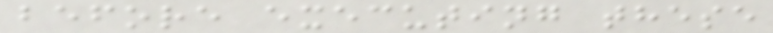before executing these
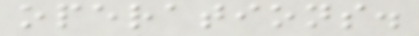operations.
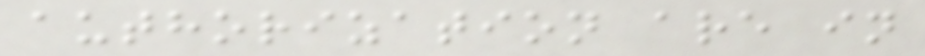authorization are in
